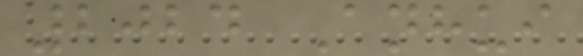2024 Anhui
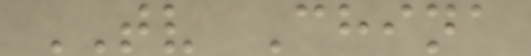TV China
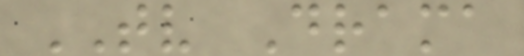TV Drama
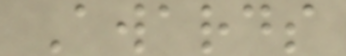Awards
